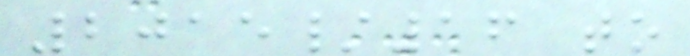2015/16 to
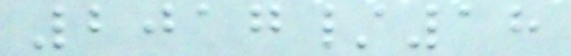2017/18
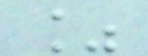%
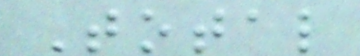Total
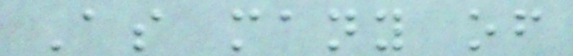As many of
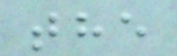the
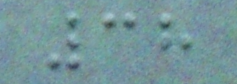38
